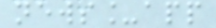news_app
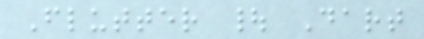Flutter | Dart
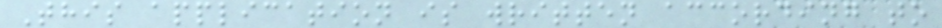This application is written according to
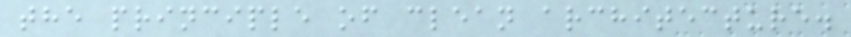the principle of clean architecture.
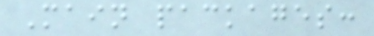Main packages:
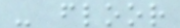- floor
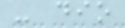- dio
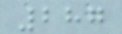287
